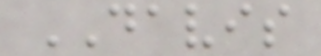DAVIS
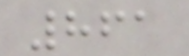861
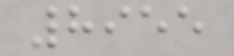8955
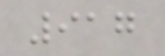917
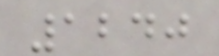1240
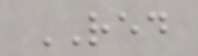RED
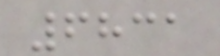6831
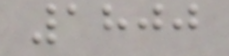1800
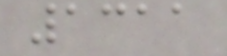1311
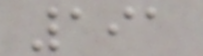191
